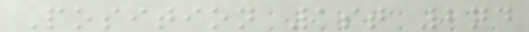Position 1st 2nd
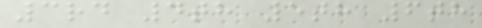3rd 4th 5th 6th
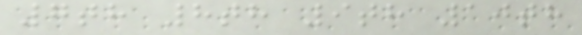7th 8th 9th 10th
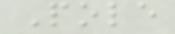Pole
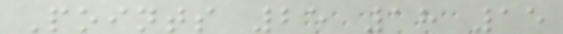Points 25 18 15
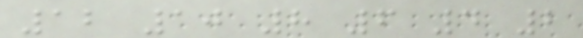12 10 8 6 4 2
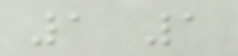1 1
